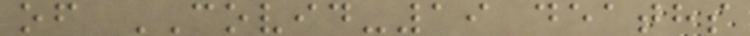of COVID-19 deaths
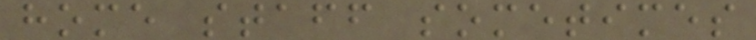home staff sometimes
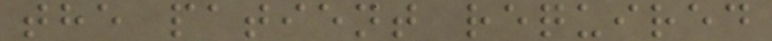the patient required
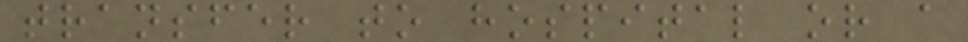transfer to hospital or a
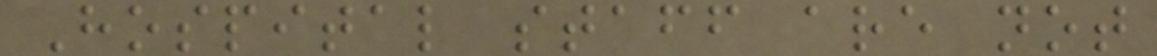Hospital staff are not
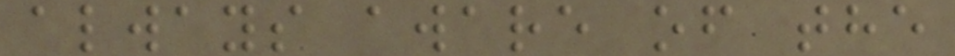always aware of the
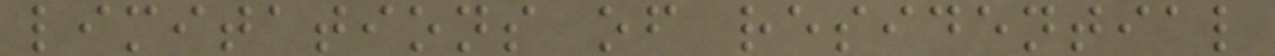limitations of residential
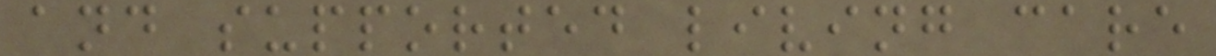and supported living care
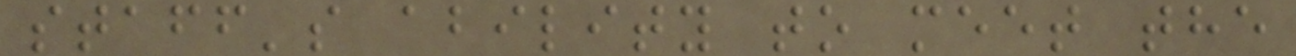staff's ability to meet the
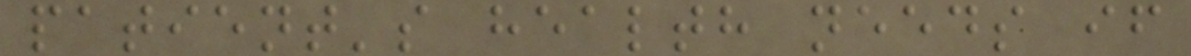patient's health needs if
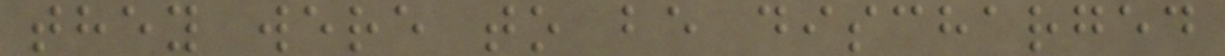they were to be discharged
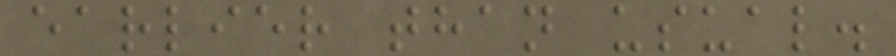earlier than usual.
